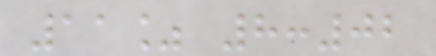11% 8:02
